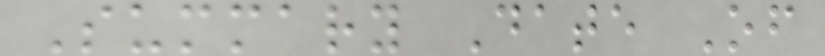Summary Date Of
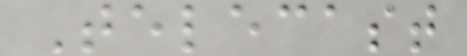Telecast
